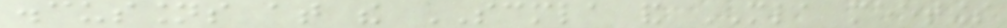discussions at the SCMLA and MLA meetings
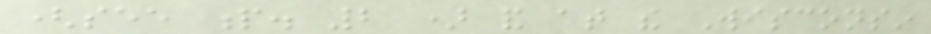(see p. 2 ) and at the Wisconsin
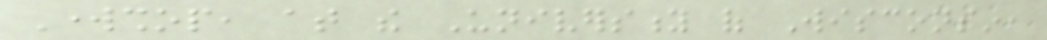Workshop, at the University of Wisconsin,
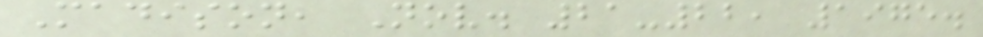Madison, Nov. 21-22, 1975.
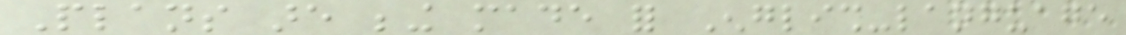Plans are being made for English-language
